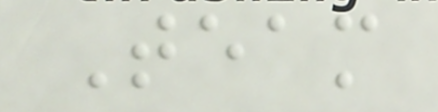Team
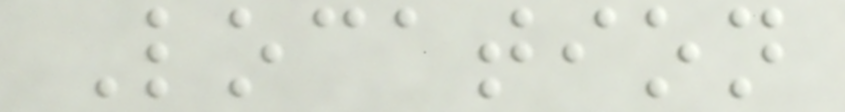Location
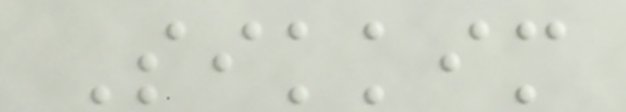Sikkim
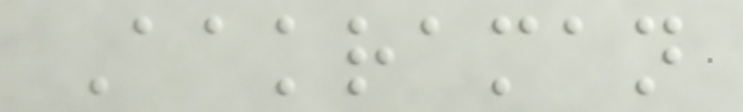Aakraman
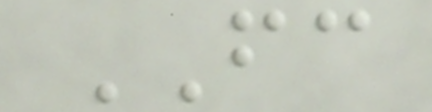FC
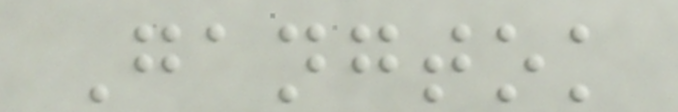Gangtok
